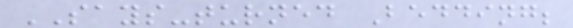SAYS-turned Bedding;
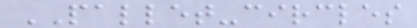PALLET-circles
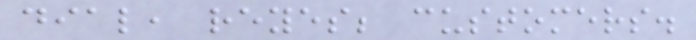dial, reyes; customers.
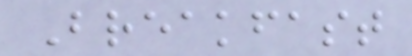Breakfast
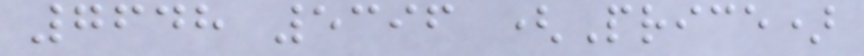7648 5396 (Price)
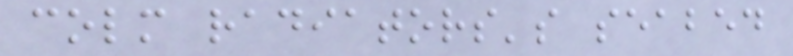colm radiators's seabed
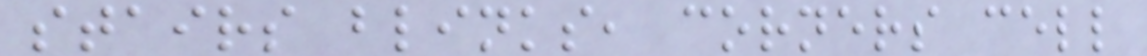stairs blinks, corners cell
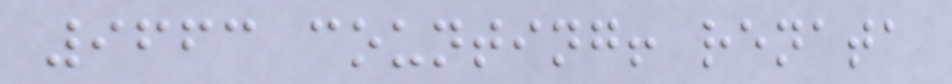9663 counting! renata
